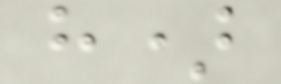h)
